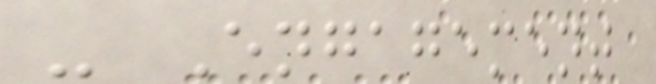- Engagement
